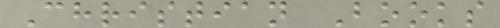Christian Books
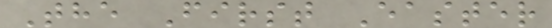The First Easter
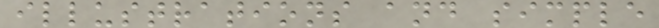illustrations and simple
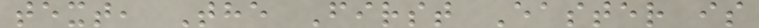text, The First Easter is
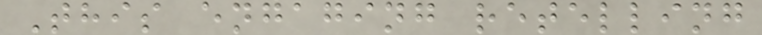This engaging retelling
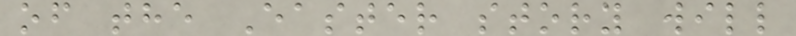of the Easter story will
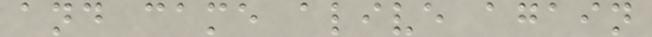and came alive again
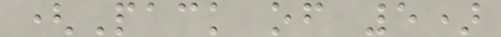(Pack of 5)
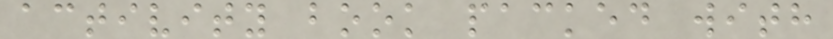activity book packed with
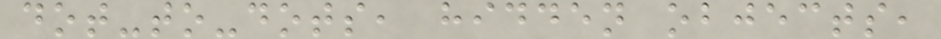dot-to-dots, hidden objects,
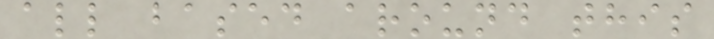all based around this
